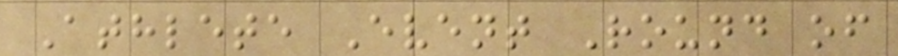Athlete Event Round of
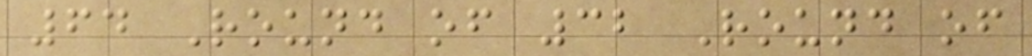64 Round of 32 Round of
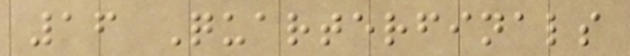16 Quarterfinals
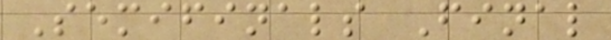Semifinals Final
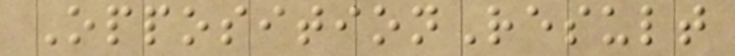OppositionResult
